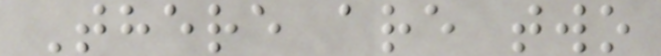There are two
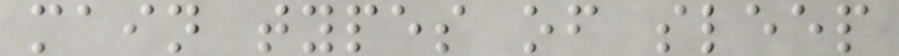main types of sleep
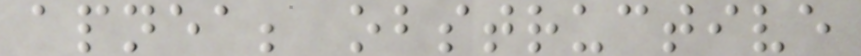apnea; obstructive
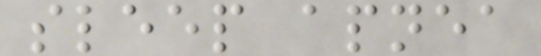sleep apnea
